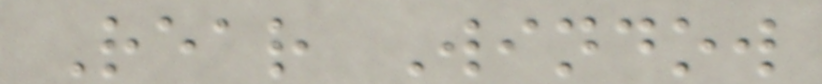Rear Window
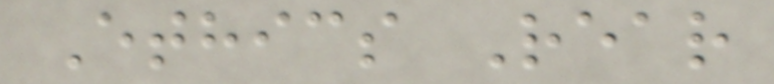Ethics Rear
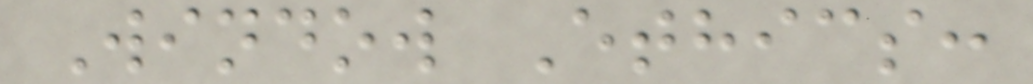Window Ethics:
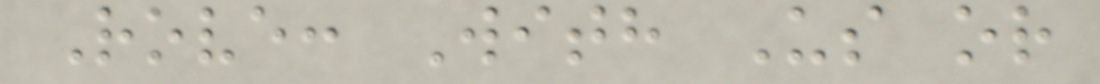Rove: With Us or
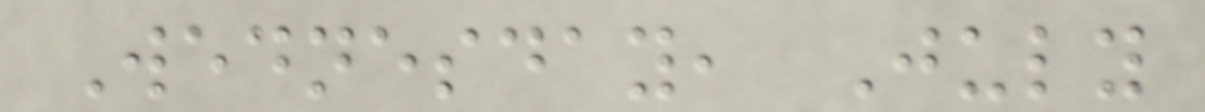Wednesday, July
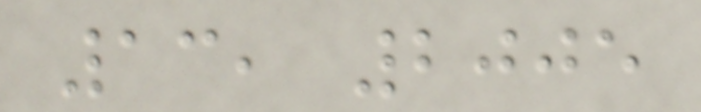13, 2005
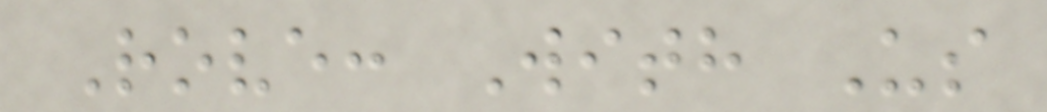Rove: With Us
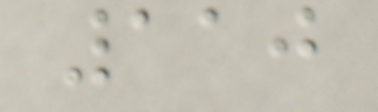110
